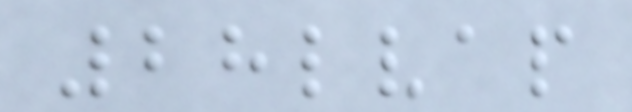28lvap
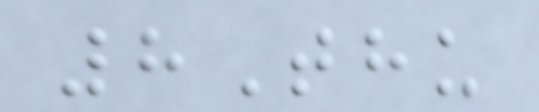8Thu
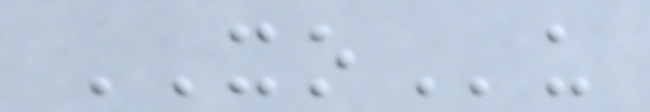XOu
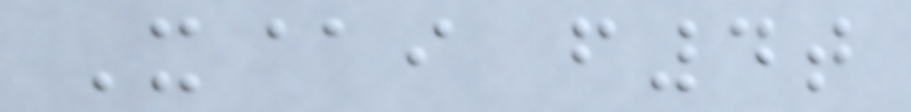X@i f4t
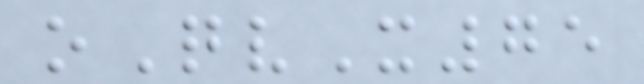oQvX75
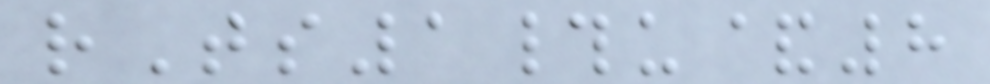rTs1#u&8
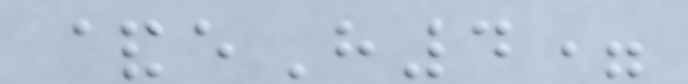&eH4=
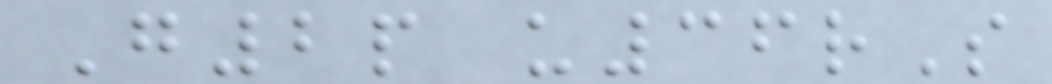G2p u36rS
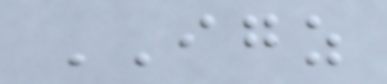IGZ
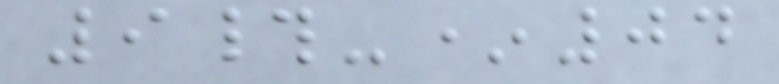9#-*04
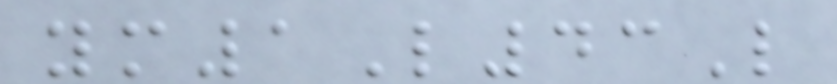ym1L43L
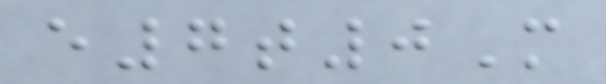e7t0M
